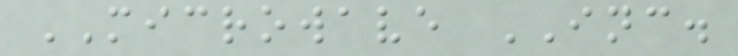MICROWAVE INC.
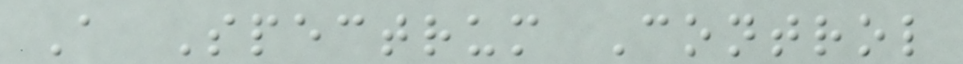A Spectrum Control
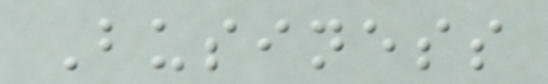Business
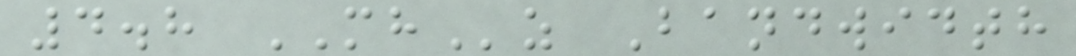4.8 MHz Bandwidth
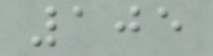105
